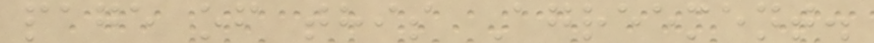page of this Agreement.
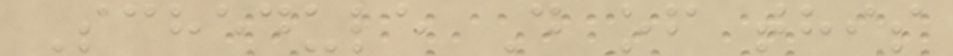Schedule D of this
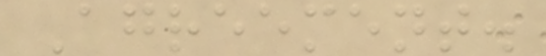Agreement.
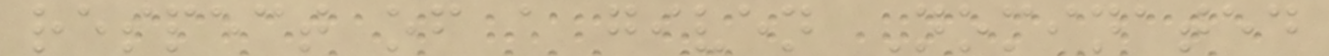respect of a given Nominated
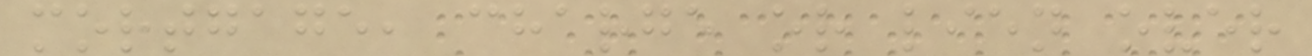mortgage, charge or lien over
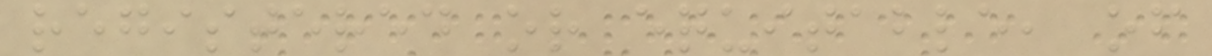registered or equitable, of
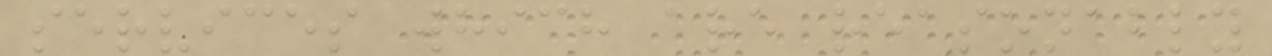services which are reasonably
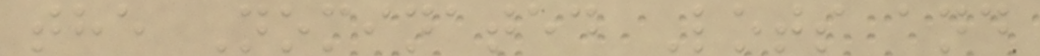the Nominated Lots and
